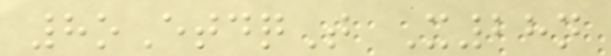8oEtdqT X28n
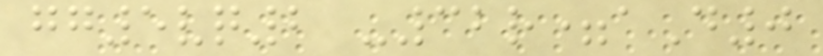gg5vq2 -32r=aD0
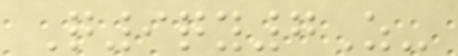Q9qy7Z-
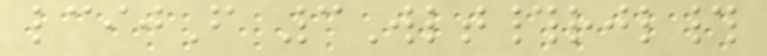lcijF 3Wlt#rjl#
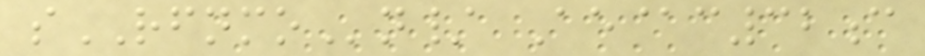sRFNMOn/ Ae@c32c
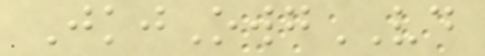JkjOwgVD
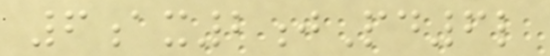6ax2jPd6l
